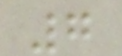7
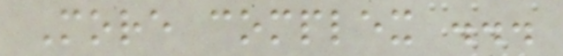More complex ...
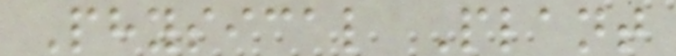Physical Plant
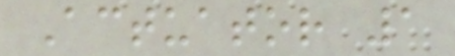Actuator 1
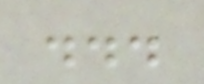...
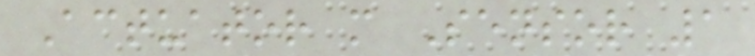Actuator m Sensor 1
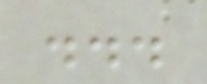...
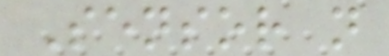Sensor n
